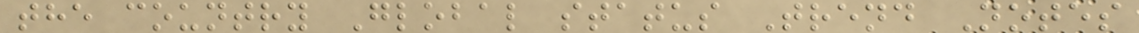the country Global status Trend Notes
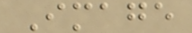Image
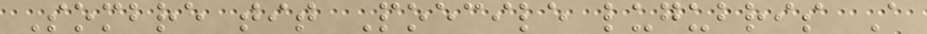Sombre tit Poecile lugubris A
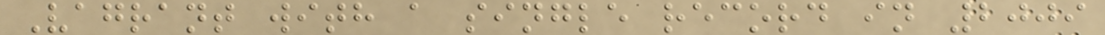Vagrant with a single record in 2009
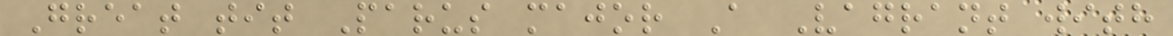Great tit Parus major A Vagrant with
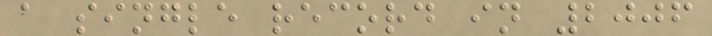a single record in 2006
